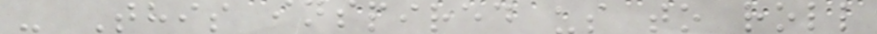- This inspired us to roll
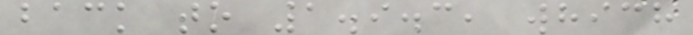back to 1.9.3, which
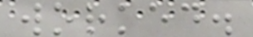worked.
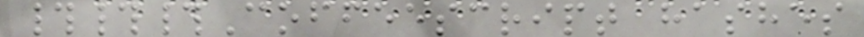###Coffeescript hashes
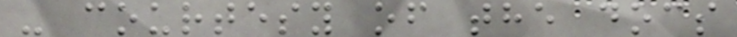- courtesy of the docs
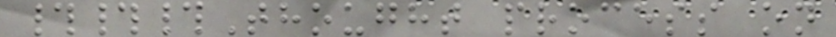###Thought process on
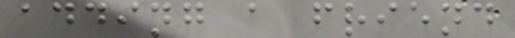adding a friend
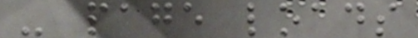- page loads
